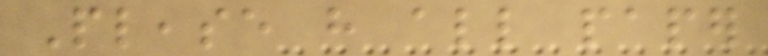Please have all paper
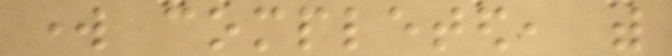work completed, with
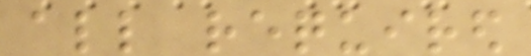all required
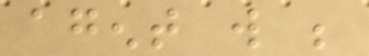agent will be
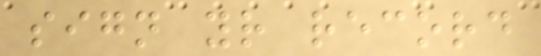sign your record
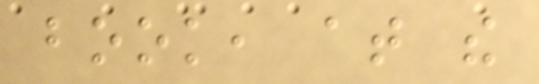book, at the
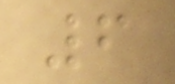6
